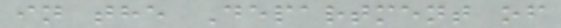in the Department of
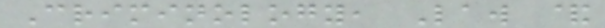Criminology, Law &
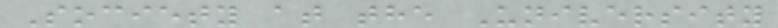Society at the University
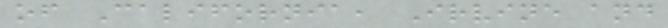of California, Irvine and
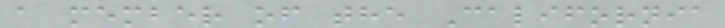a member of the California
